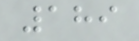189
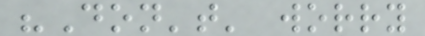"Don't' worry
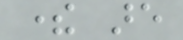there are
